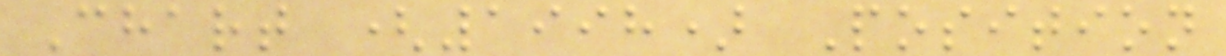Chart (1998) Position
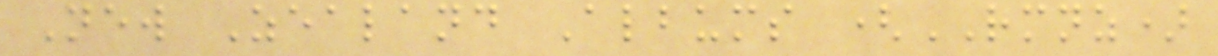New Zealand Albums (RMNZ)
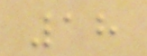18
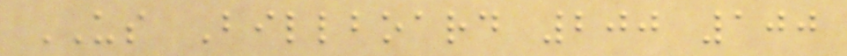US Billboard 200 100
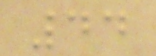44
